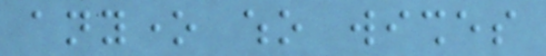anyone who wishes
